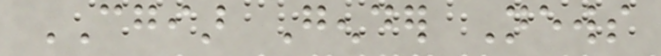CGIAR Gender News
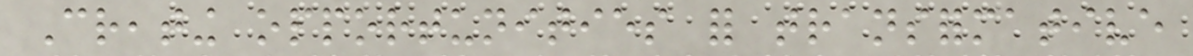Creating opportunities for transformative
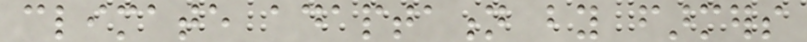climate adaptation by farmers
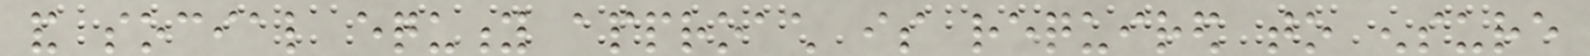and social equity approach is required to ensure
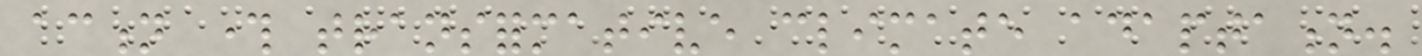action through transformative climate adaptation.
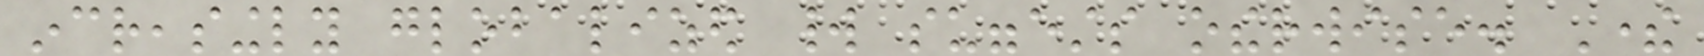increasingly globalized world suggests otherwise. There
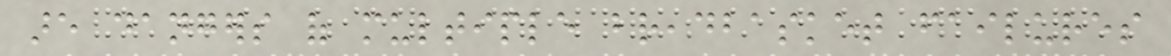are dangers of multiple breadbasket failures
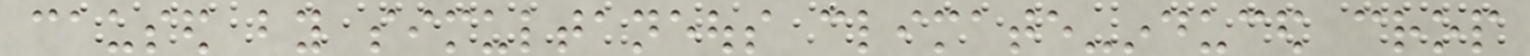caused by simultaneous climate-induced crop
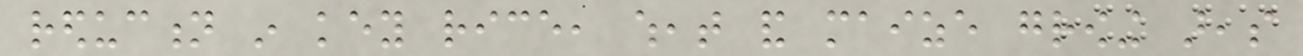reduction in key rice, wheat and maize growing areas
